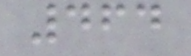464
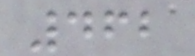462
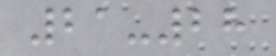21-28
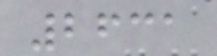2631
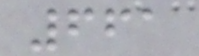661
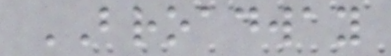BROADWAY
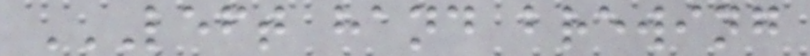LEFT HAND BREWING
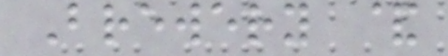Brewery &
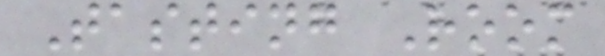Tasting Room
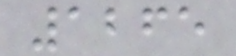1265
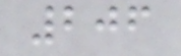206
